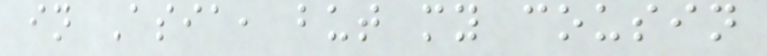in Asia, but my cousin
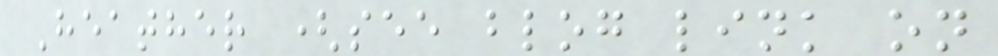Heather (see blog link on
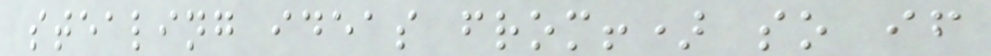stealing ideas from!) so if
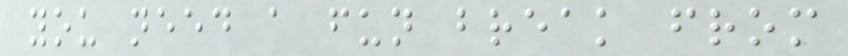you need a fun break from
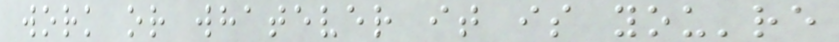work or whatever it is you're
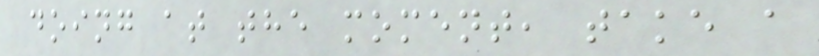doing at the moment, take a
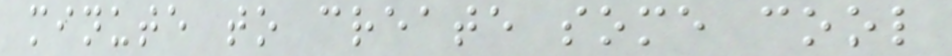minute to create some cool
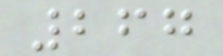267
